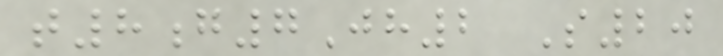t8g7Jh2 S20
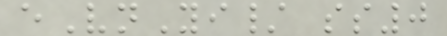eVnYi/ ss0
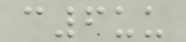c6uu
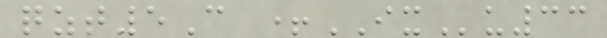qzt5C +IXu33
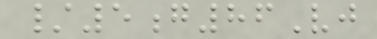/5g86Vj
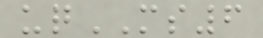uqMS6
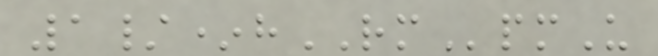1/*hRMpmU
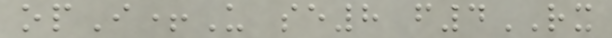opI+U se8 f4RX
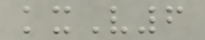kxV6
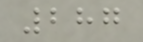287
